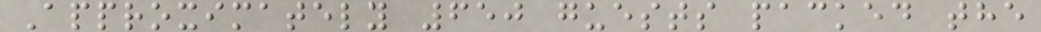Approximately 650 guests packed the
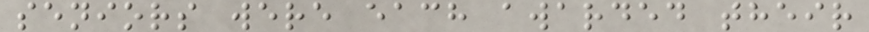seniors were each awarded their
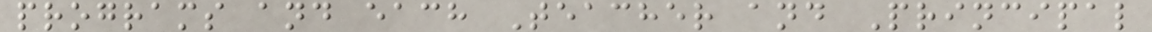programs and each Teacher and Principal
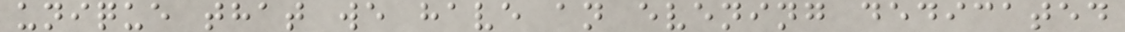unique that we have an evening dedicated
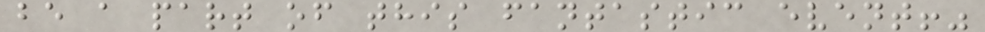be a part of this fantastic event!"
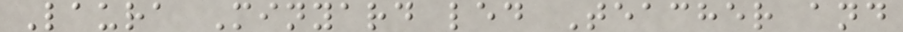Laura Minyard led Teacher and
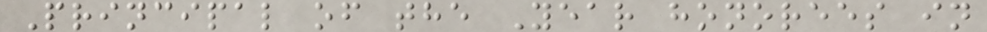Principal of the Year honorees in
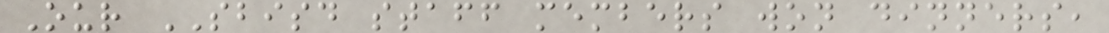Our SBISD staff members won dinners,
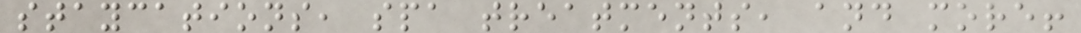staycations, spa treatments, and more!
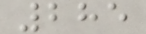285
